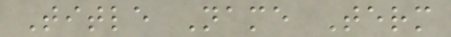Title Name Term
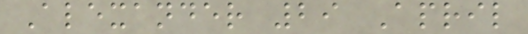Alexander 29 April
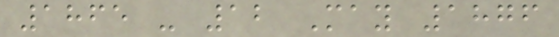1865 - 12 May 1876
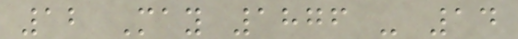12 May 1876 - 14
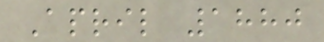April 1880
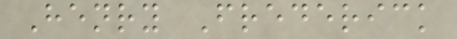Henry Frederick
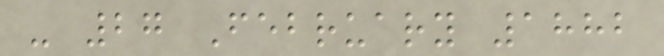- 27 February 1882
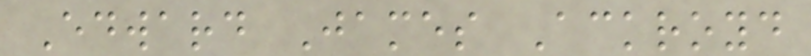Edward James Ackroyd
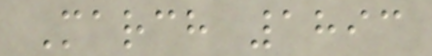March 1893
